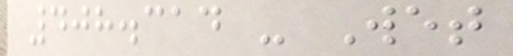408.314 - Wet
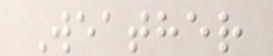Weather
